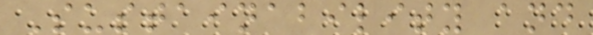Sustainability and
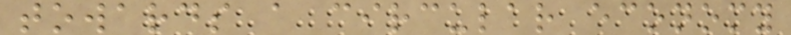towards a circular economy
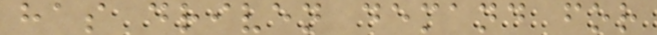has driven demand for
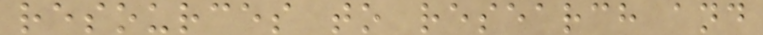resources to research and
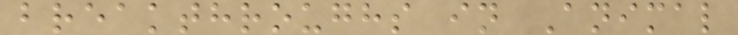breakthroughs in Animal
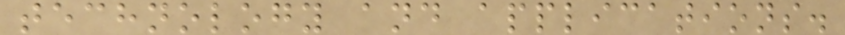technology and applications.
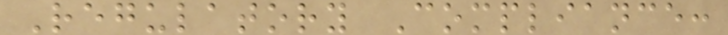Regulatory Compliance:
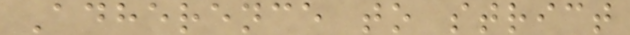Adherence to strict
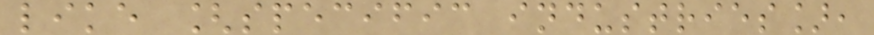like [specific industries],
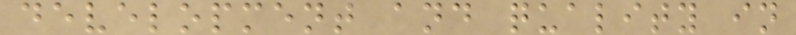development and quality in
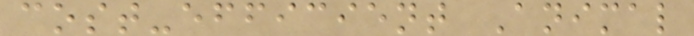cost-efficient Animal
